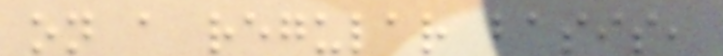on a regular basis,
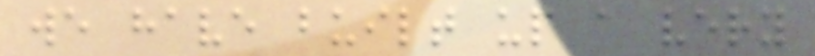we have built up a very
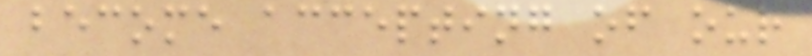become accepting of our
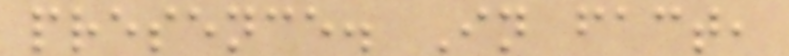presence. In fact,
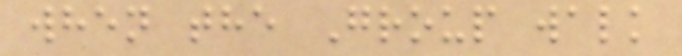when the Group walk
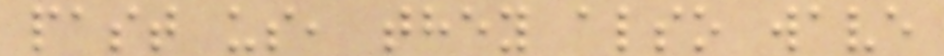past us, they also wave
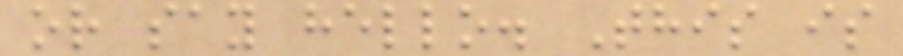or say hello. This is
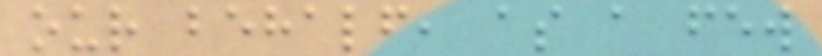our behalf, as a few
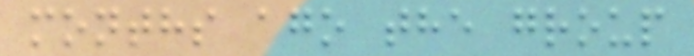months ago the group
